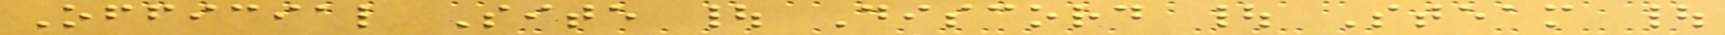Official Site | Discord | Steam |
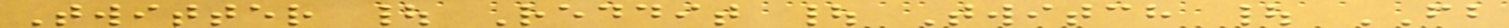Twitter | Reddit | Twitch | FB
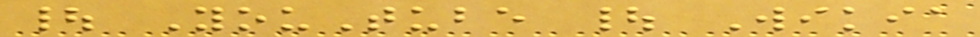| YouTube | Wikia
